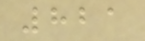821
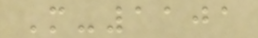M-1101
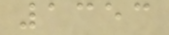1353
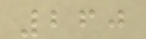260
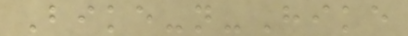Bike-n-Hike
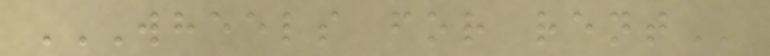WHEELS FOR RENT
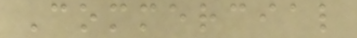Commercial
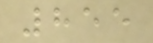855
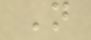N
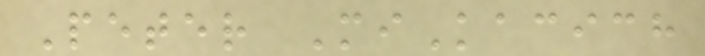Peter MiKacich
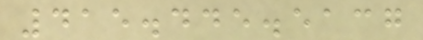415.445.5137
